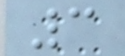3
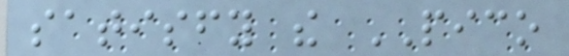satisfy the PICO
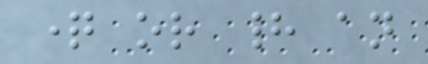question or had an
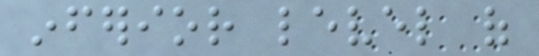inferior level of
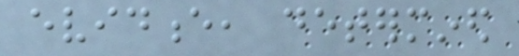evidence, determined
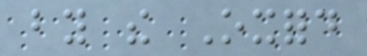by the Oxford
